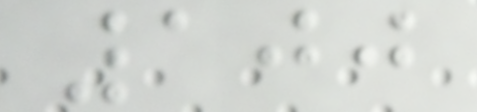100
